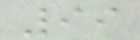99
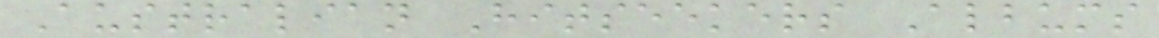Australian Hitseekers Albums
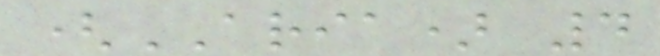(ARIA) 4
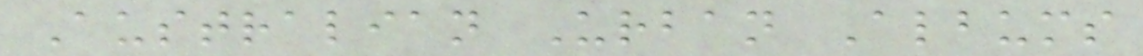Australian Urban Albums
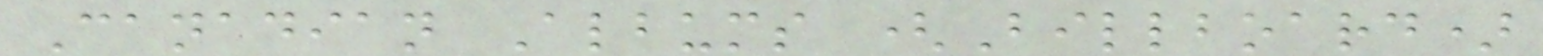Canadian Albums (Billboard)
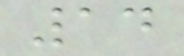14
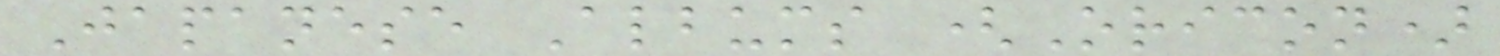Japanese Albums (Oricon)
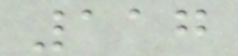117
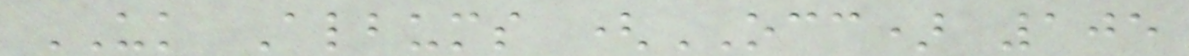UK Albums (OCC) 105
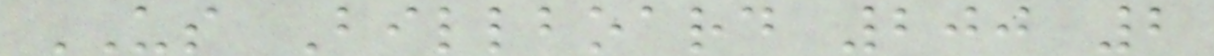US Billboard 200 2
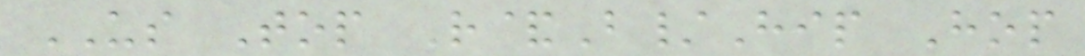US Top R&B/Hip Hop
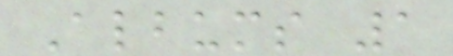Albums 1
